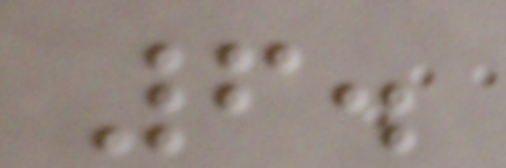6.
